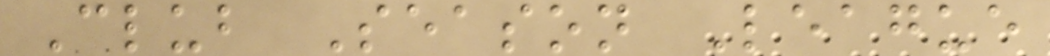Club Season League
